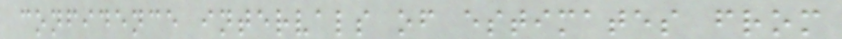confidence intervals of estimates from
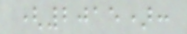(2015):
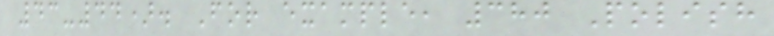43-44). For example, 380 Polish
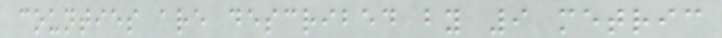counties are described by 9 metric
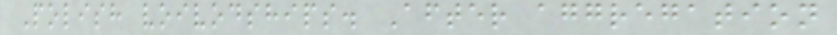Polish voivodships. After aggregation
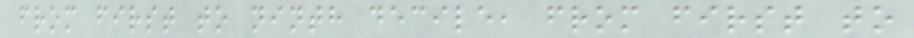from first to ninth decile, from first to
